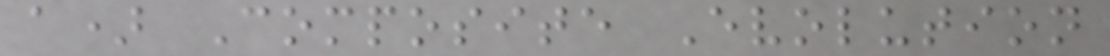a) Composite Evolution
